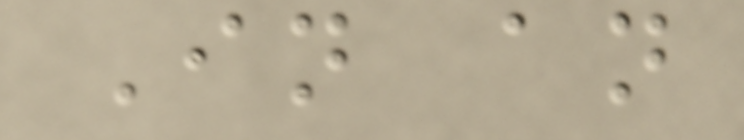In an
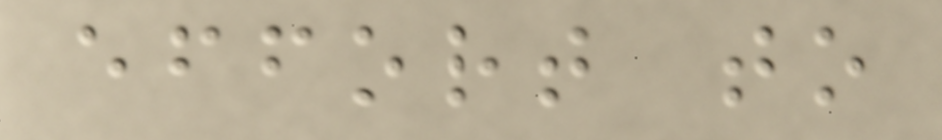effort to
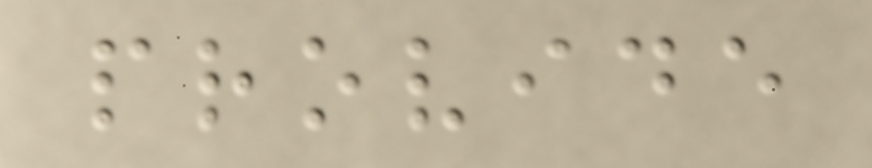provide
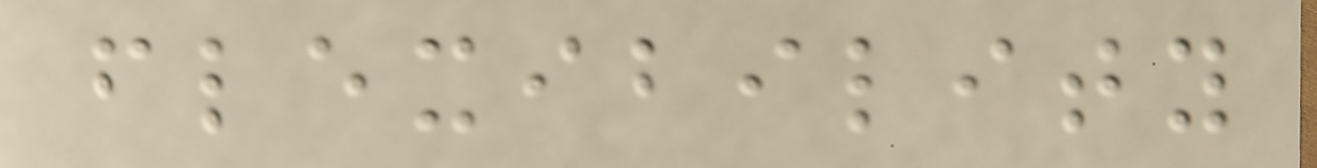flexibility
